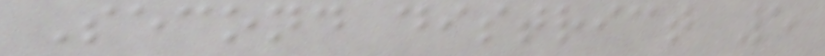Second district 5
